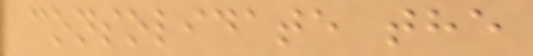consolidate the
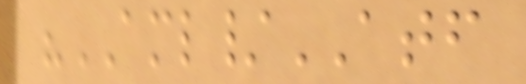"AML/ATF
